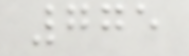775
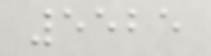5525
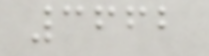3662
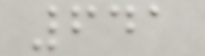641
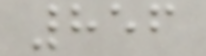856
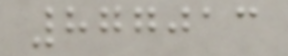877013
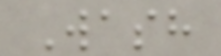Wash
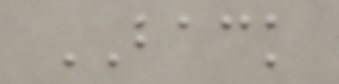BACK
